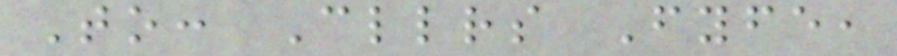To: Cllrs Fyfe,
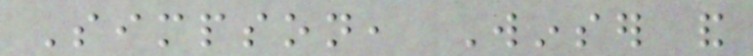Simpson, Winser and
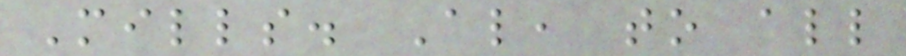Mills. Also, to all
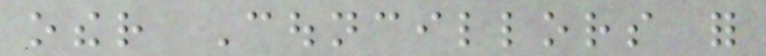other Councillors for
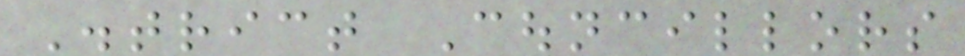District Councillors
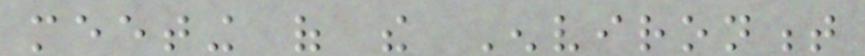meeting of the Environment
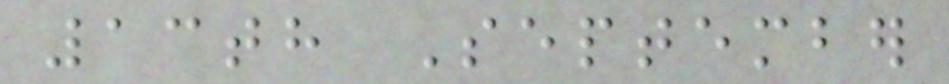13th September
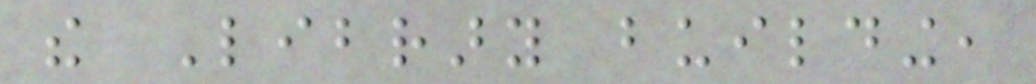the Library building,
